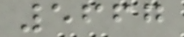5667
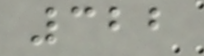322
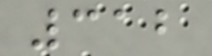312
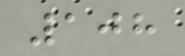108
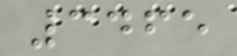3465
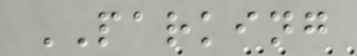PARKING
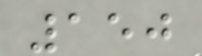150
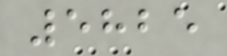5825
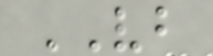VB
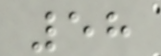58
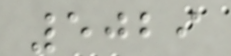5029
